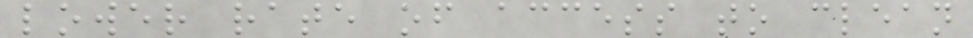lower rate of access to clean
